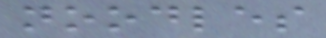noodles
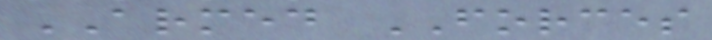ARMED FORCES
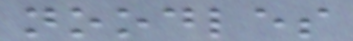noodles
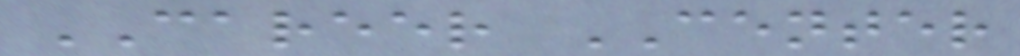CAREER CENTER
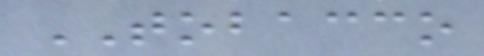TOBACCO
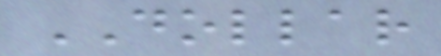DOLLAR
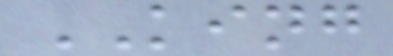KING
